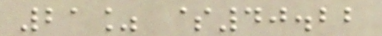21% $40.22
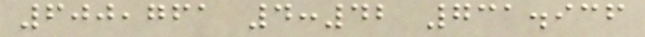600,761 4:42 731.936
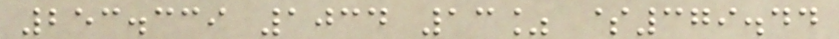253.339 1034 13% $379.44
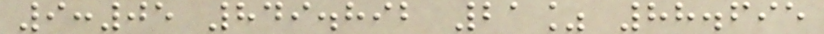9:05 849.892 21% 88.695
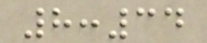8:34
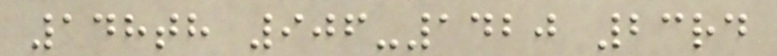148th 906-1420 23rd
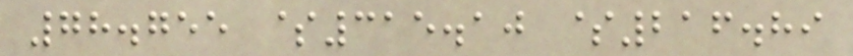78.755 $315.10 $216.89
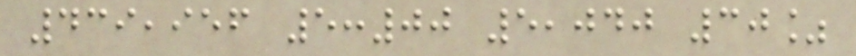439,956 5:00 5,040 30%
